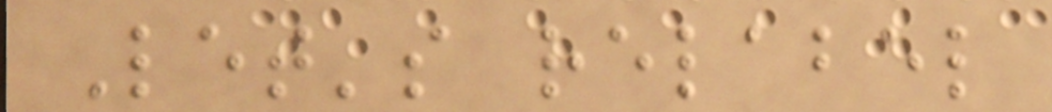Let's relabel
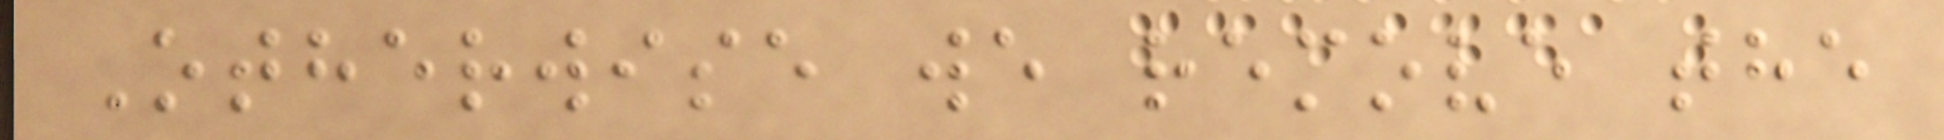Otherwise we remove the
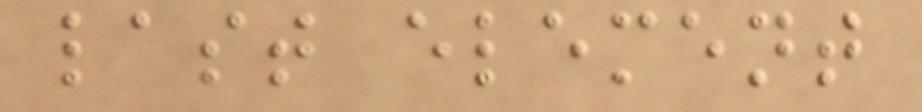last element
